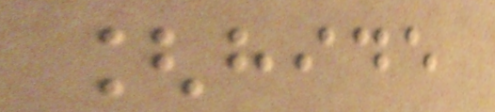[hide
